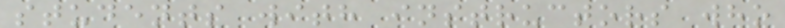students with instructors who
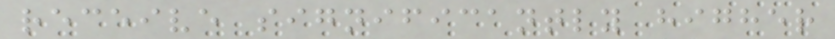receive significantly higher
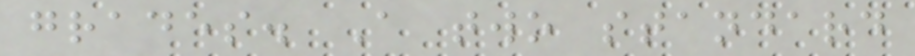grades. A two standard
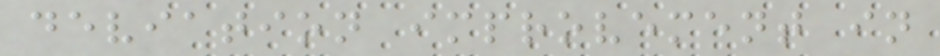deviation improvement in
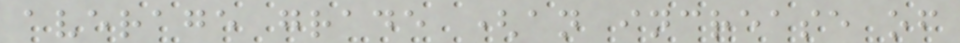average grade (an increase of
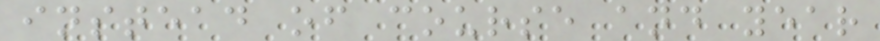instead of course and year
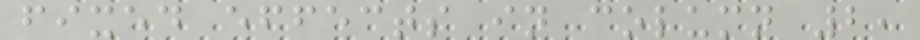fixed effects in column 2,
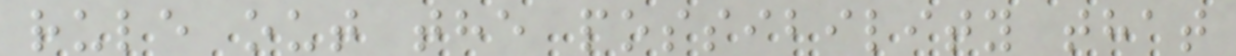rule out the possibility that
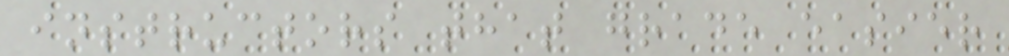instructors that grade easier
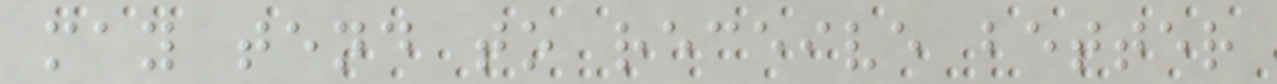may tend to receive better
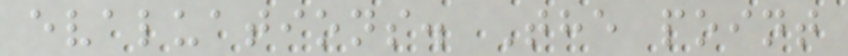evaluations. The point
